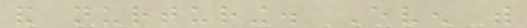and nurturing. Even with
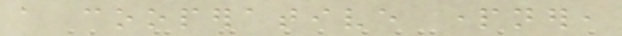a cooperative partner,
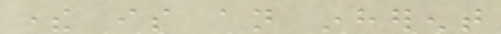there is an inherent
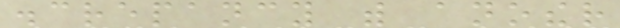discrepancy with another
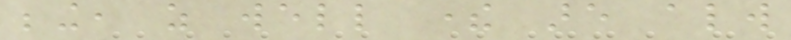being, as well there are always
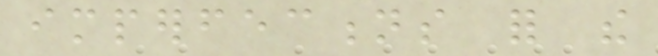imperfections for the
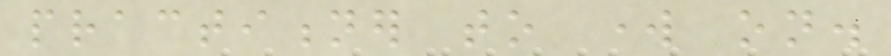practitioner to work on.
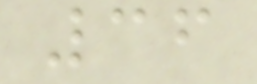36
